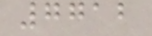7712
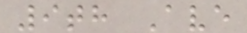9th Ave
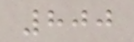800
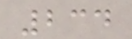234
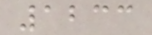1233
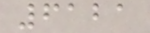6121
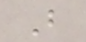B
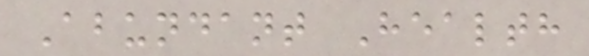Abundant Health
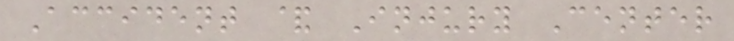Accident & Injury Center
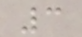3
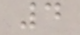4
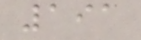191
